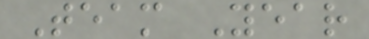Team Year
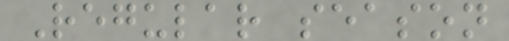Regular season
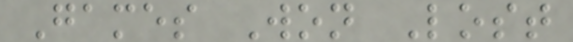Games Won Lost
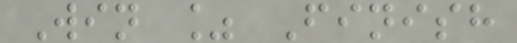Win % Finish
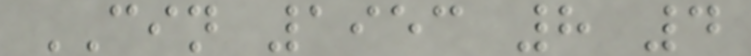CIN 1953 8 4
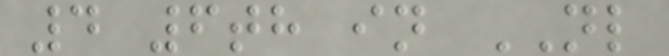4 6th in NL
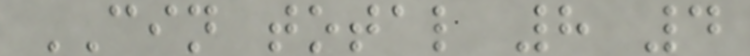CIN total 8 4
